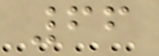66
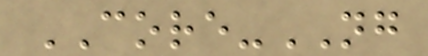CORE-NG
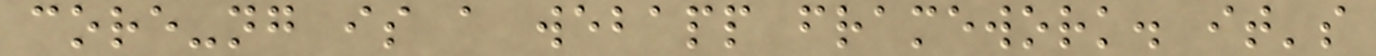core-ng is a webapp framework. it's
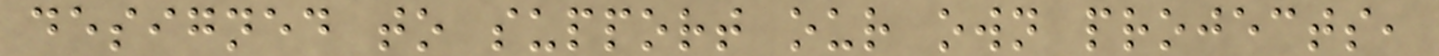designed to support our own projects,
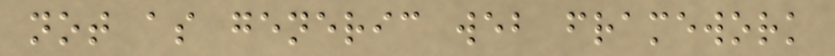not as generic web framework
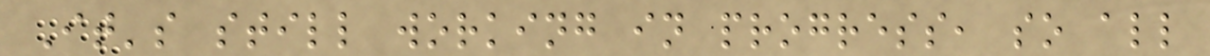It's still working in progress, so all
